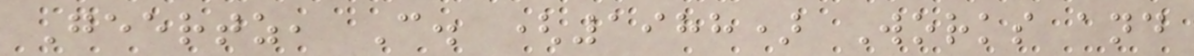Geertz, C. (1988) Works and
